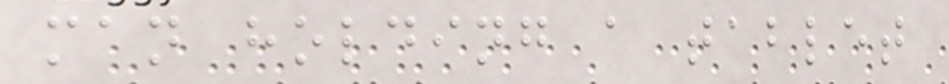man holding a tablet
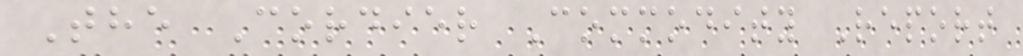The Cordier Commodity Report
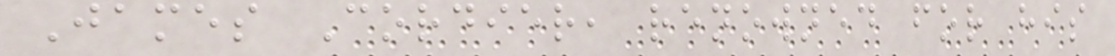James Cordier, renowned for his
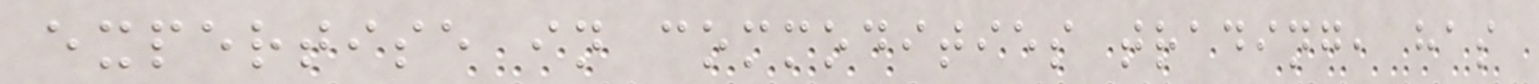expertise in commodities trading, has
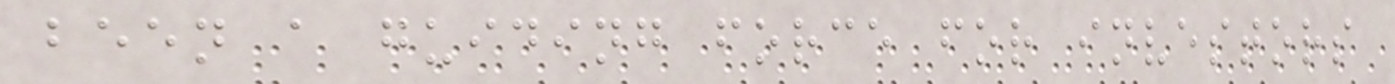been a guiding force for investors
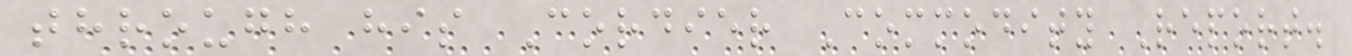through his Cordier Commodity Report.
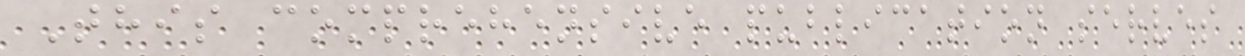This comprehensive publication serves
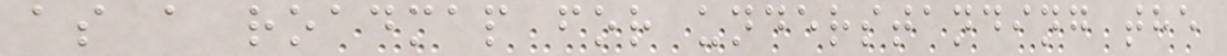as a roadmap for understanding the
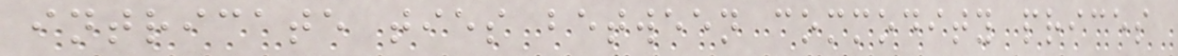intricate ties between commodity prices
